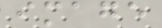image
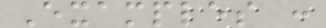Examples :
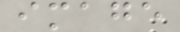image
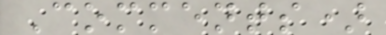Comments)
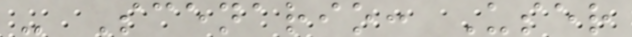- Scenario: User
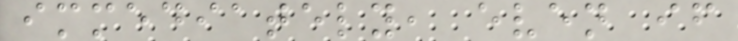immediately, even if
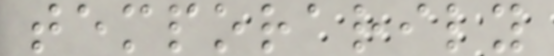temporarily
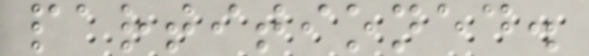partitioned.
